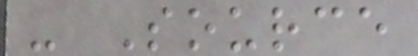- Source
